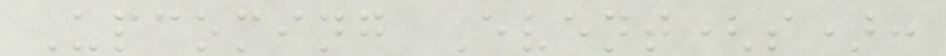Upcoming Event(s):
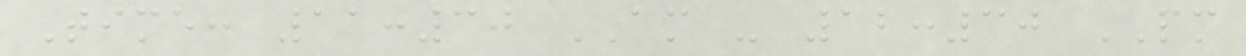Time: 11:30 AM - 12:30 PM
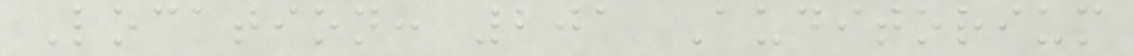Location: 201 Auditorium
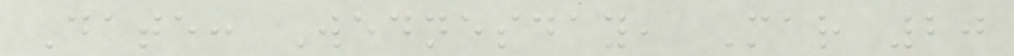Date: Wednesday, Mar 20
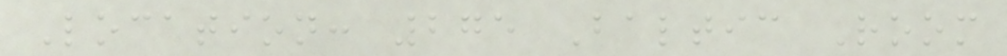Location: 275 Baltic Room
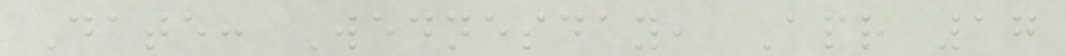Date: Wednesday, Apr 17
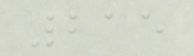215
